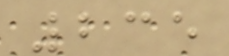235
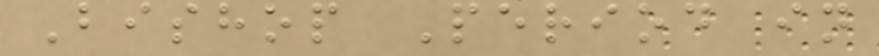Bishop Period in
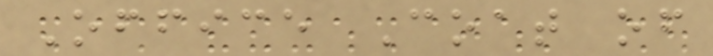Office Coat of
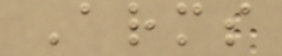Arms
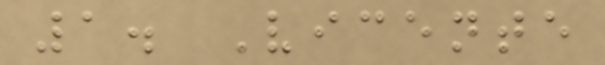1. Vicente
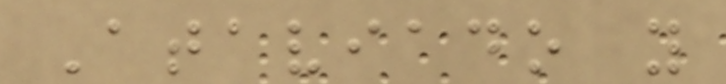Ataviado y
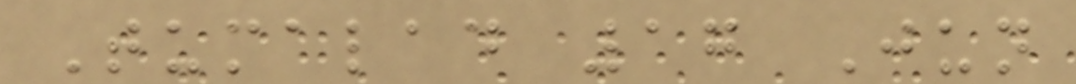Tumalad 17 Jun
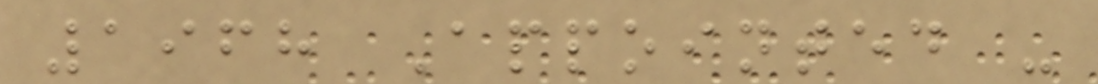1968 Appointed -
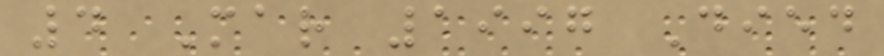4 Mar 1997 Died
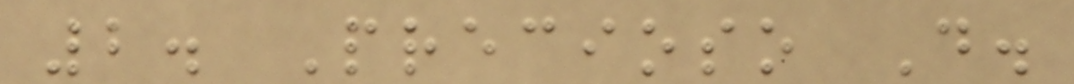2. Precioso D.
